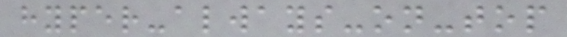hyper-always-on-top
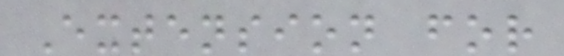Extension for
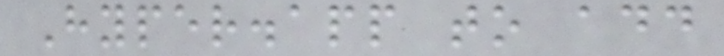Hyper.app to add
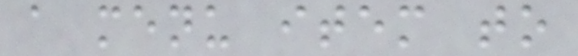a menu item to
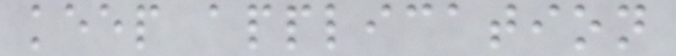keep application
